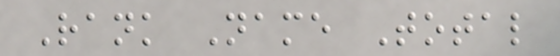Rank Name Total
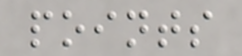points
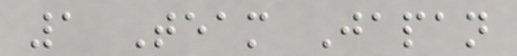1 Team Japan
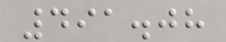491.08
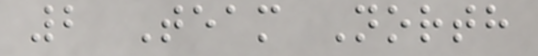2 Team North
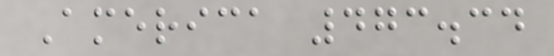America 473.34
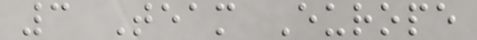3 Team Europe
